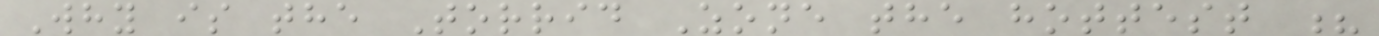Why is the Torrid Zone the hottest ?
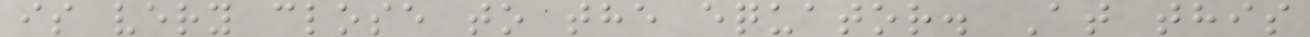is very close to the equator. At this
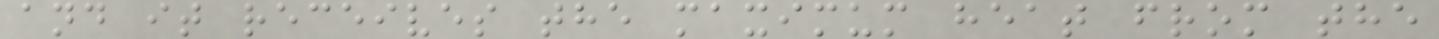and it receives the maximum heat from the
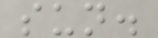sun.
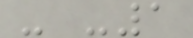- -1
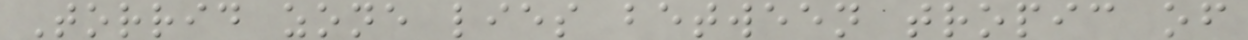Torrid zone lies between tropic of
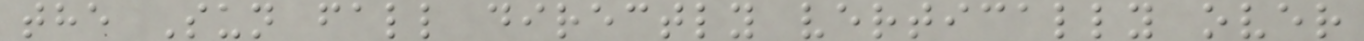the Sun fall directly vertically over
